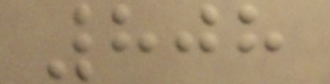808
